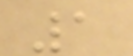1
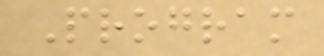Program
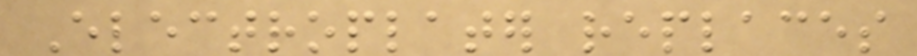Electroplater replaces
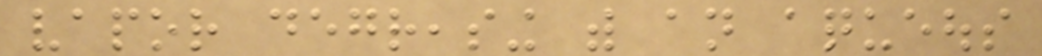vapor degreasing with an aqueous
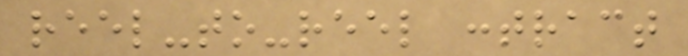reel-to-reel contract
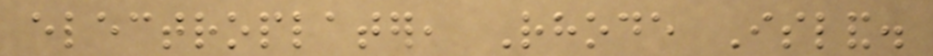electroplater, Rhode Island.
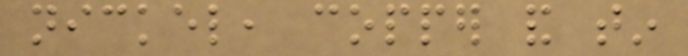nickel, copper and tin
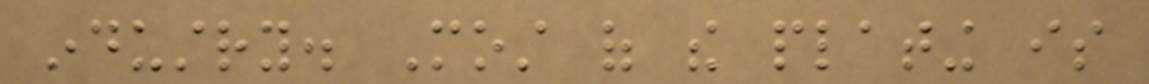industry. Most of the plating is
